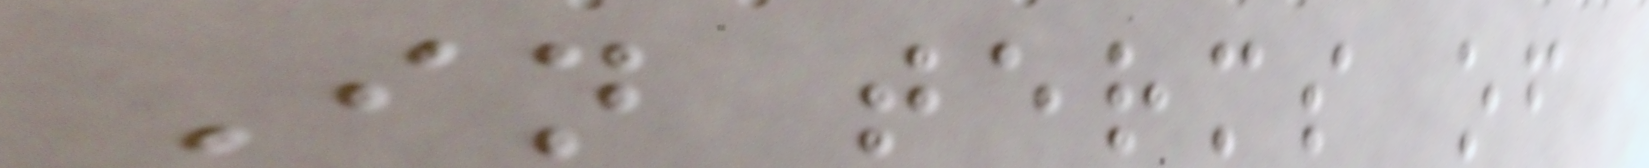In terms of
